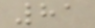81
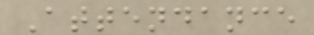Attendance
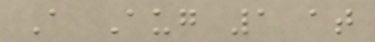A Aug 1 at
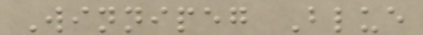Winnipeg Blue
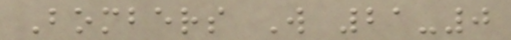Bombers W 21-0
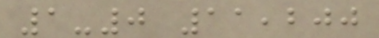1-0 11,200
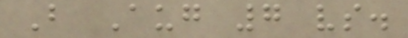B Aug 7 vs.
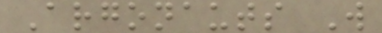Argonauts W
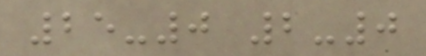25-0 2-0
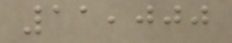11,000
